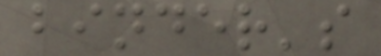binder's
